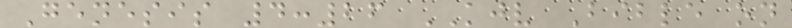Genesis 4:26 KJV Bible on
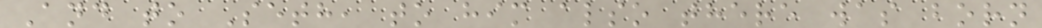And to Seth, to him also there was born
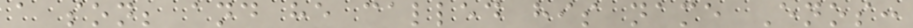a son; and he called his name Enos:
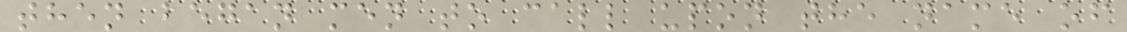then began men to call upon the name of
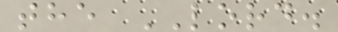the LORD.
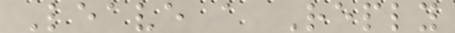Leave a Reply
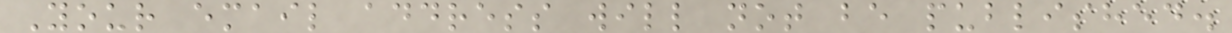Your email address will not be published.
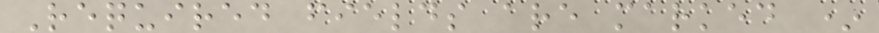Required fields are marked *
